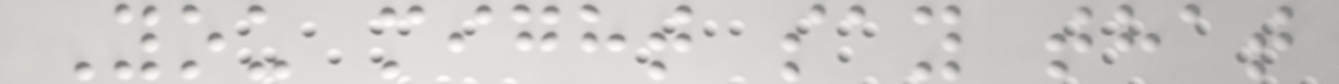You might say that
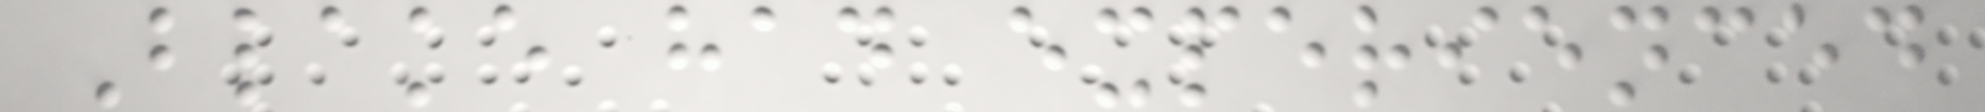Blake had experienced
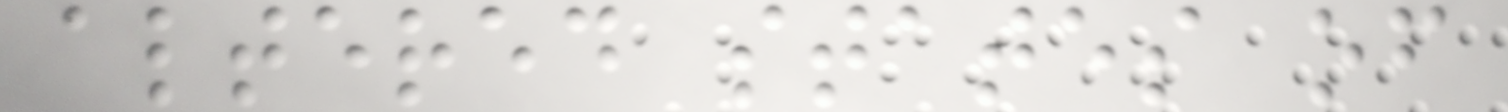altered states of
